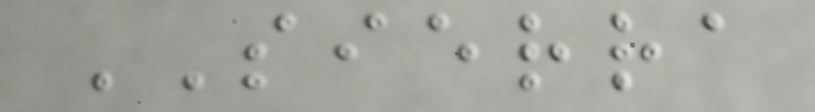SIERRA
